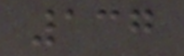137
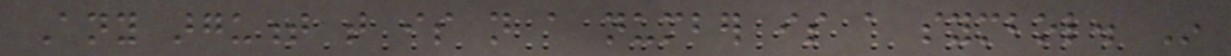Any argument that is not a number is a symbol. In
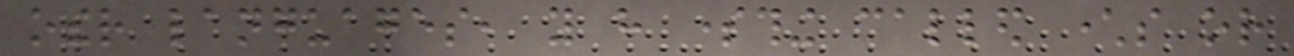other languages, you have something called characters or
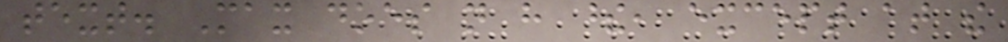text. Max does not have these, except at the
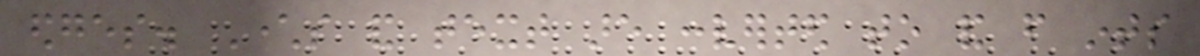edges. Characters and text are converted to and from ints
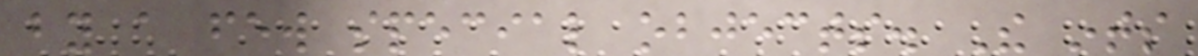by a few special objects. The ints
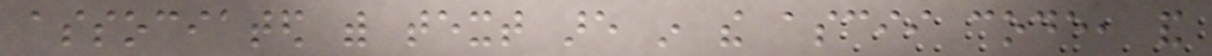associated with text are in the ascii code, and
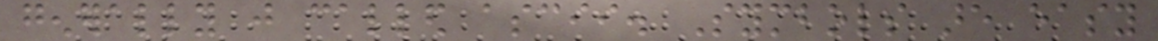generally just called ascii. Symbols are easy
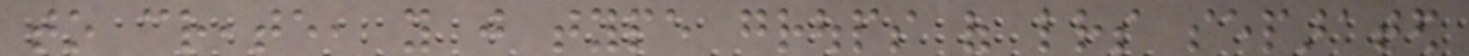to create, you just type groups of letters separated
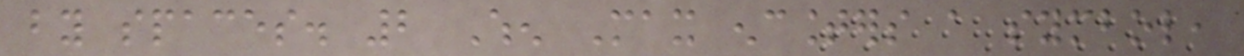by spaces. 2 When Max encounters a symbol,
